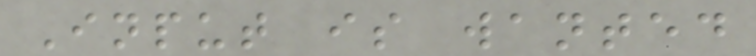Input is wanted
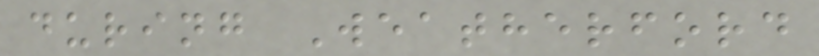during Weatherford
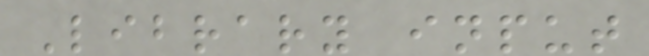Library input
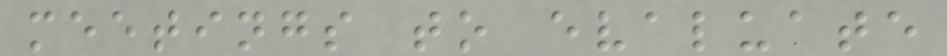meetings to evaluate
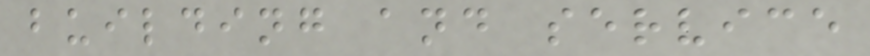building and service
